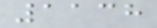1138
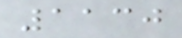1130
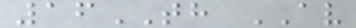16TH AV
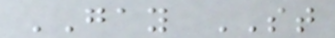GAY ST
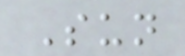Sun
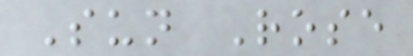Sun Rose
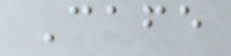Cafe
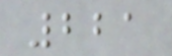221
